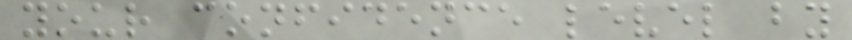your confidence level by
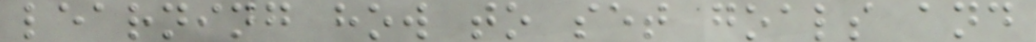learning how to set goals and
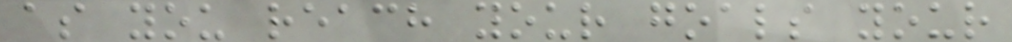as you reach your goals your
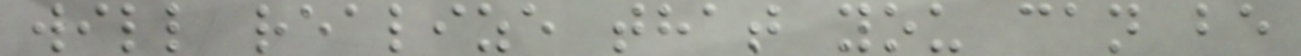will realize that you can be
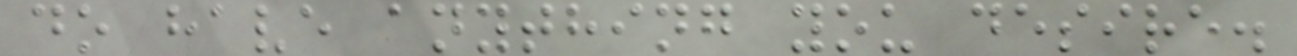do have anything you desire.
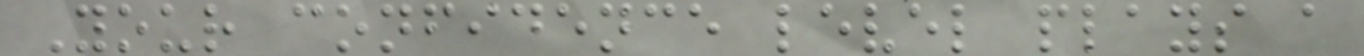Your confidence level plays a
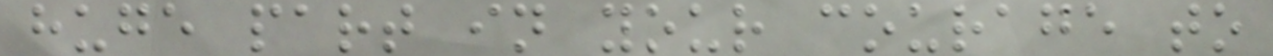huge part in your courage to
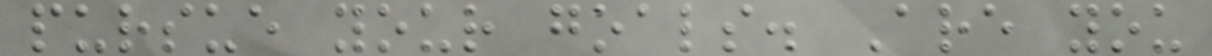pursue your goals. Are you
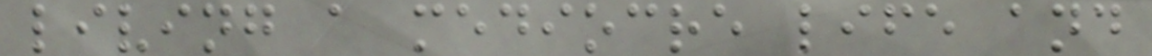living a mediocre life and
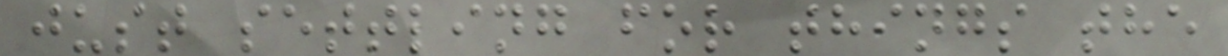just settling for things the
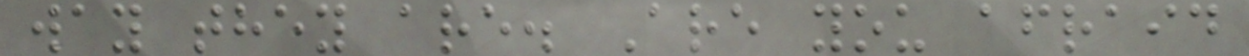way they are. Are you afraid
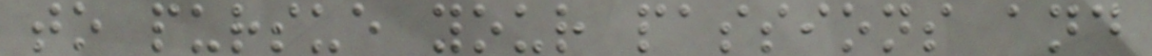to pursue your passions and
